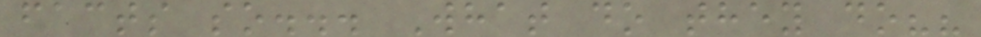facts so... What do they do??
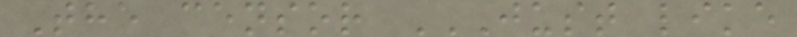The censor JUST LIKE
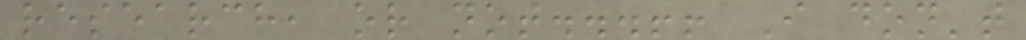research, or not...!! I don't
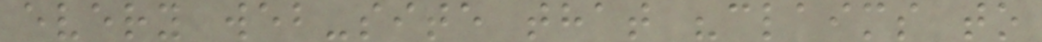every web-site that "claims to
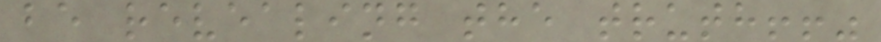be revealing the truth!!"
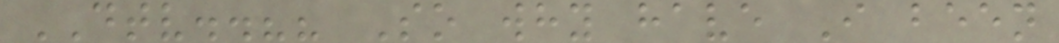DTV..?? So why have I been
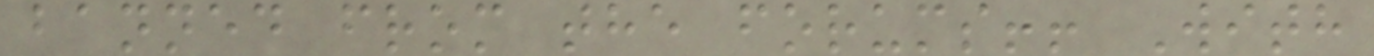banned from the forums!! With
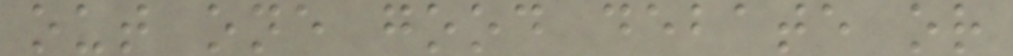out one good debate or
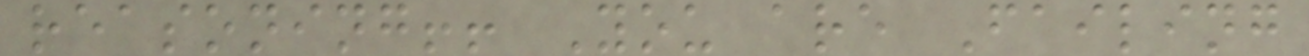reasoning!! You are Failing
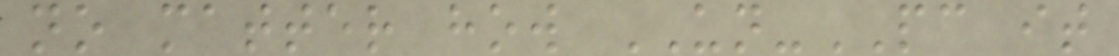no matter how UN-PC it
